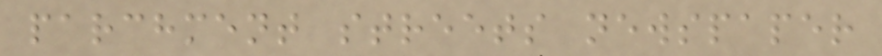parchment streets newspaper
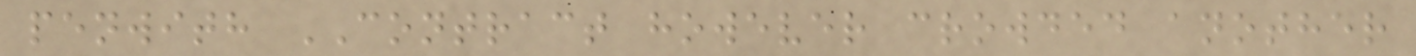penwith CONTRACT however crowded another
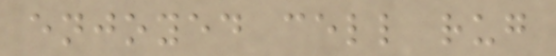enjoyed cell rug
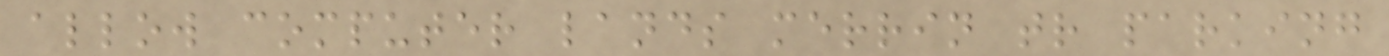allow computer lands merrin tr parking
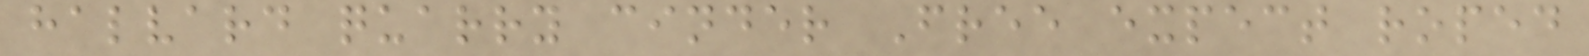halvard quarry cinder Free expect roped
